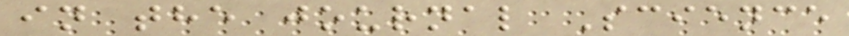in the journal Science
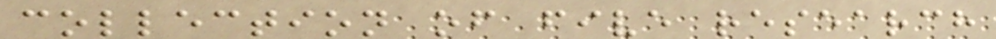collection of five research
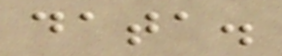data.
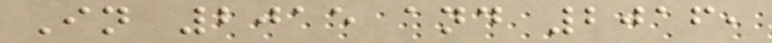In 2015 and 2016,
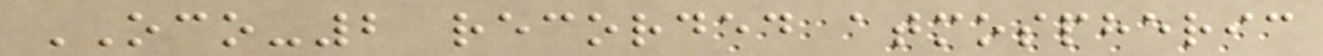OCO-2 recorded atmospheric
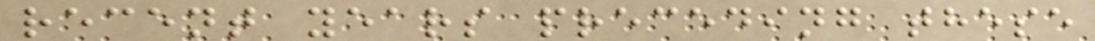recent years preceding these
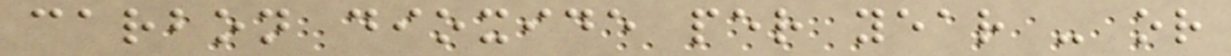carbon dioxide per year - or
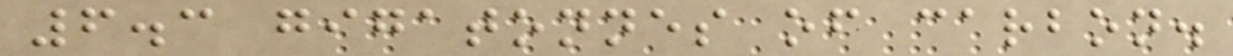6.3 gigatonnes of carbon.
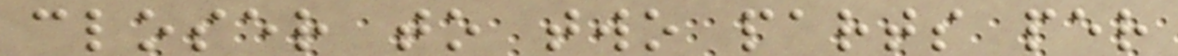closer to two parts per
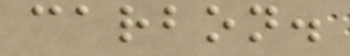carbon.
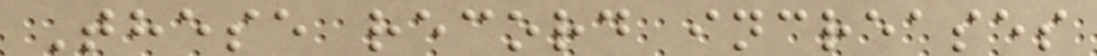These record increases
